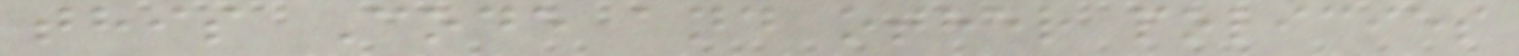this Code and other policies
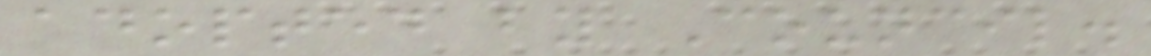adopted by Council.
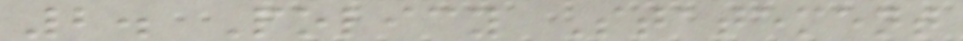2. Policy Statement
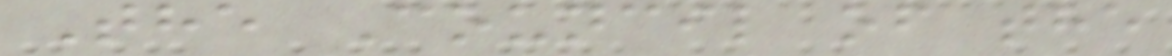The Council of the
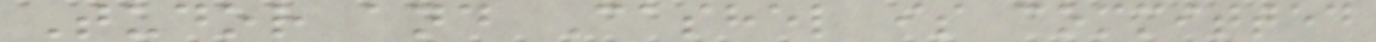Tudor and Cashel is committed
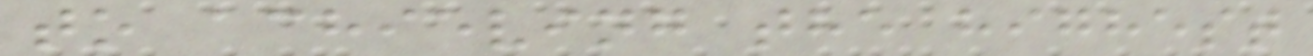to achieving the highest
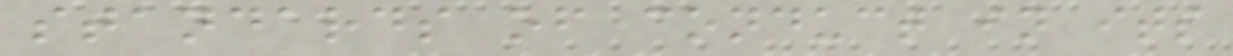standards of conduct in its
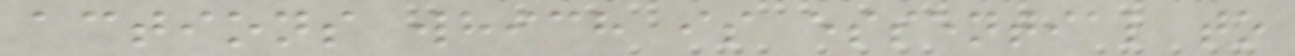actions which is essential to
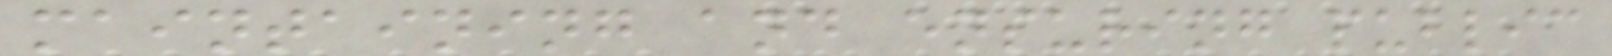maintaining and ensuring public
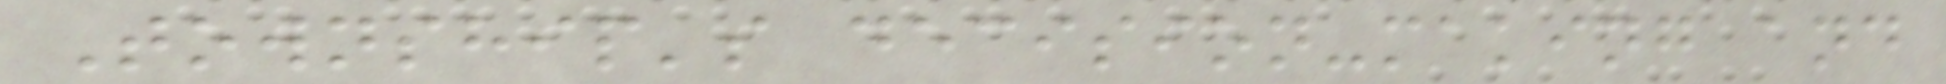Township's decision-making and
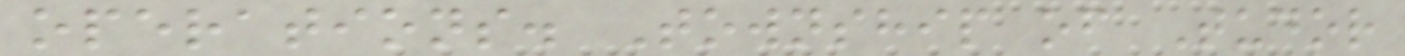operations. Township of Tudor
